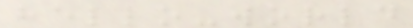hello-world
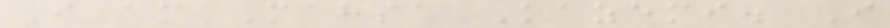I am Mahsa Kazemi. I
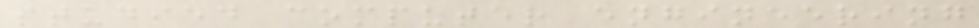studied computer engineering
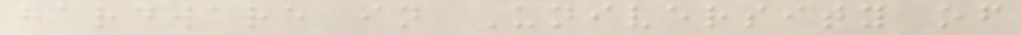hardware in University of
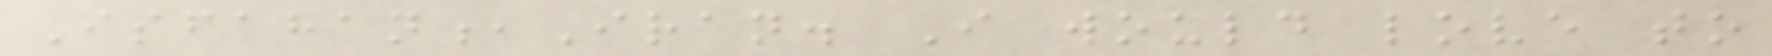Isfahan,Iran. I would love to
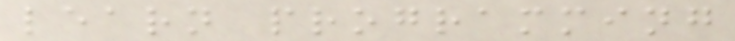learn programming
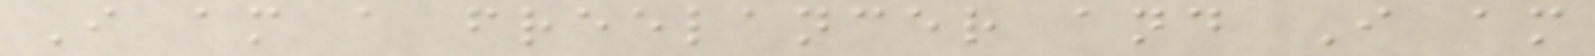I am a freelancer and I am
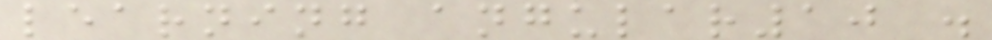learning angular10 .
